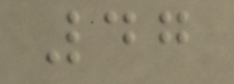47
